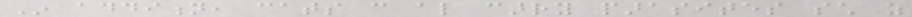In addition, cats can also carry parasites such as
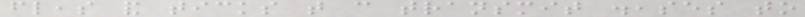fleas and ticks that can transmit diseases to
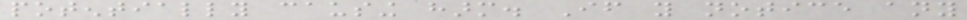potentially causing harm. If you notice any
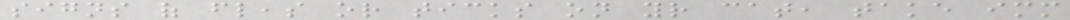signs of fleas or ticks on your cat, take immediate
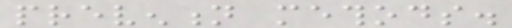prevention methods.
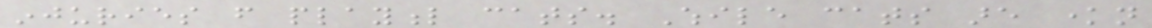injuries from playful cats. While cats are known
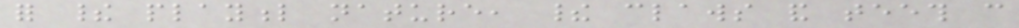for their playful nature, their claws and teeth can
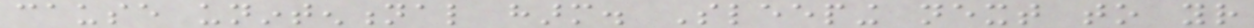cause unintentional harm. Sleeping next to your
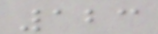123
